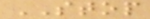STOP
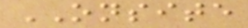ONSITE
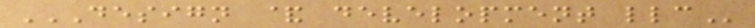DESIGN & DEVELOPMENT LLC
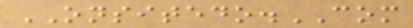ONSITEDO.COM
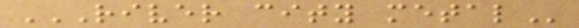RIVER CITY METAL
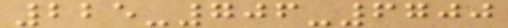225-706-6700
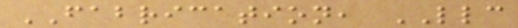FABRICATION, LLC
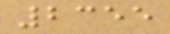2355
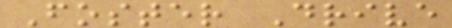Foster Drive
